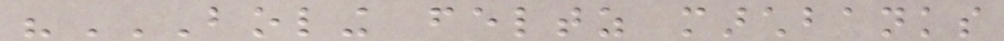"BOLING FELTZ MARCHBANKS
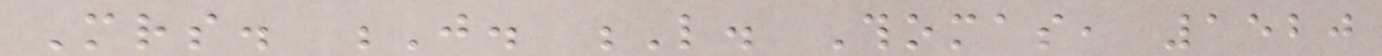Mrs. J. L. Thomas, 1520
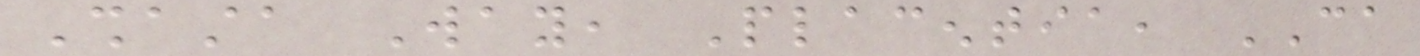Shasta Way, Placentia, CA
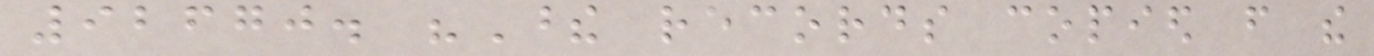92670. "These records copied from the
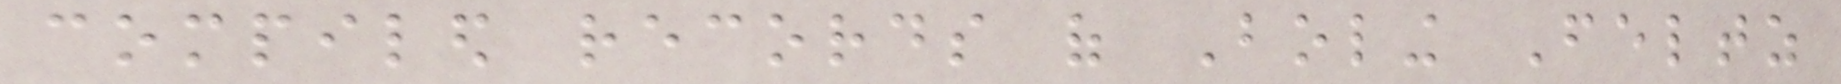compiled records of Boling Feltz
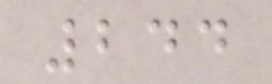244
